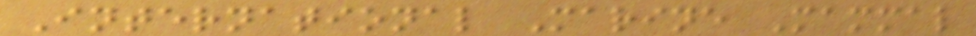International Marine Mammal
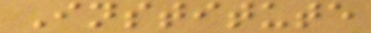Institute
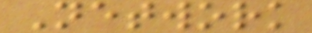Network
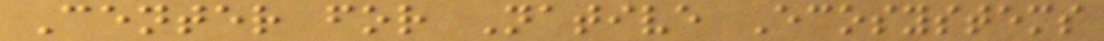Center for Native Ecosystems
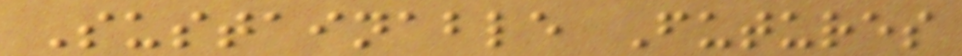Sustainable Futures
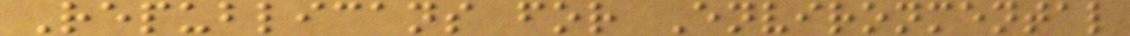Republicans for Environmental
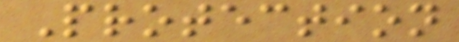Protection
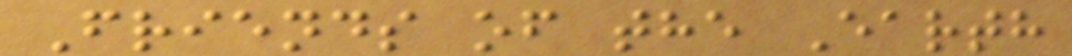Friends of the Earth
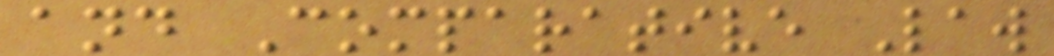and Comparative Law
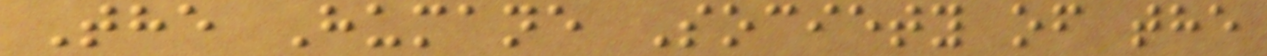The Humane Society of the
